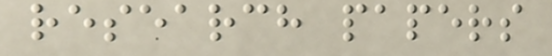research papers
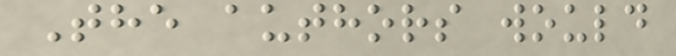The authors would
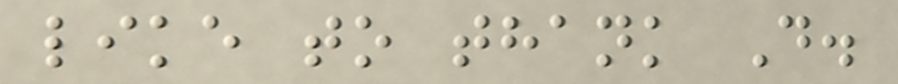like to thank D.
